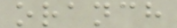oranch
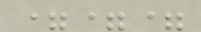===
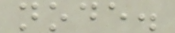node.
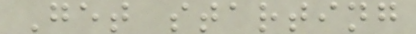Get starting
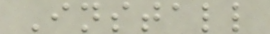Install
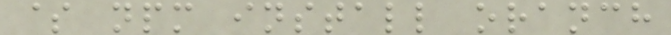$ npm install oranch
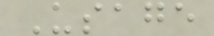Usage
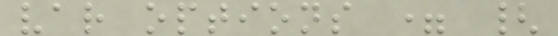var options = {
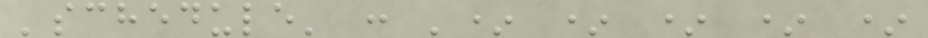'schedule' : '* * * * *
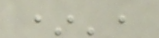*',
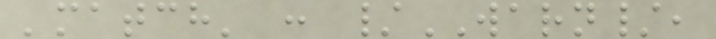'match' : /WARN/,
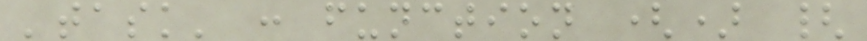'task' : function () {
